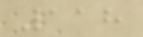118
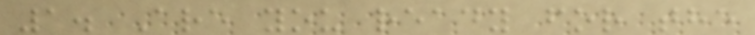1. Are you ready for the
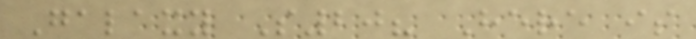Galaxy S20? Here is
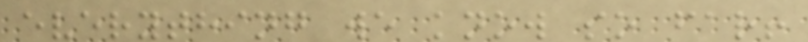everything we know so far!
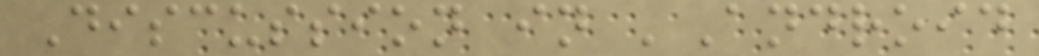Discussion in 'Android
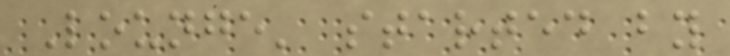Lounge' started by
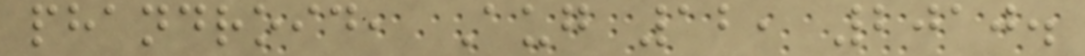phandroid, Aug 12, 2010.
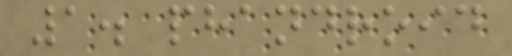1. phandroid
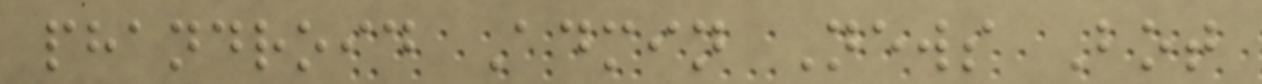phandroid Admin News Bot
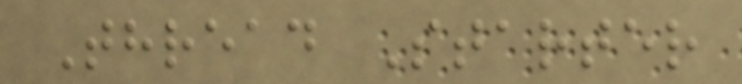Thread Starter
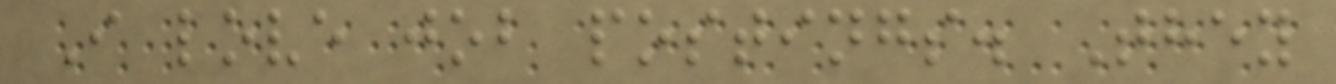I love job postings. They
